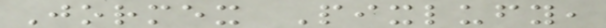Jormex Pixlufy,
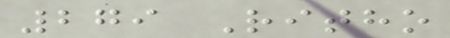279 Ritho
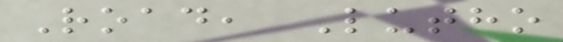Road, Lutho
